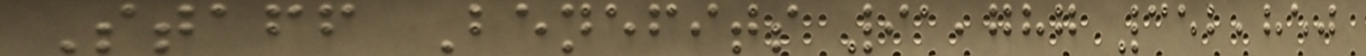Staff Benefits 91,787 352,850
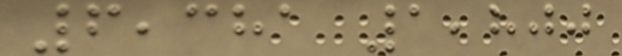6,381 1,800
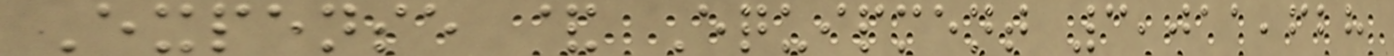Expense & Equipment 3,011,628
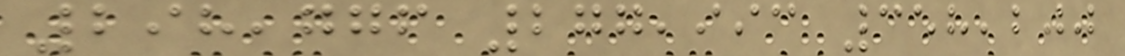298,776 277,993 358,200
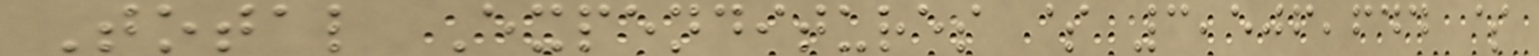Total Expenditures $ 3,506,644 $
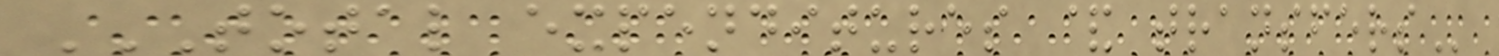TOTAL EXPENDITURES & TRANSFERS
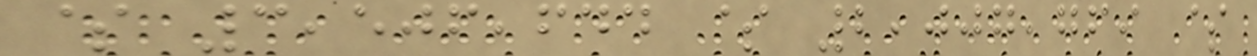$ 3,506,644 $ 2,007,769 $
